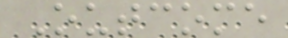Outcome
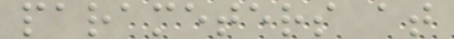parameters at
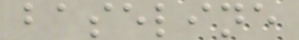baseline
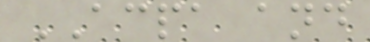ACPA and
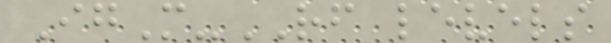IgM-RF levels
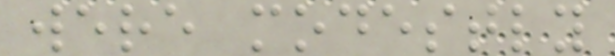were modestly
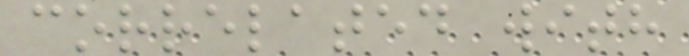correlated with
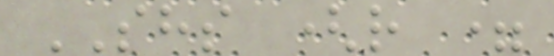SHS (r =
